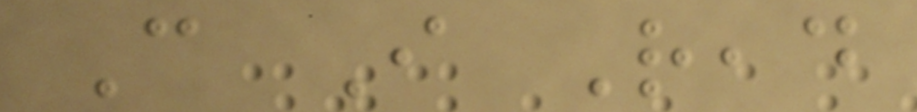Can I Read
